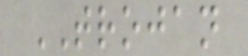TROJAN
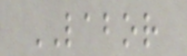LABOR
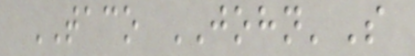TACO JOHN'S
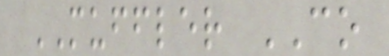MUFFLER CO
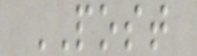POST
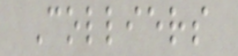Colliers
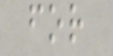for
